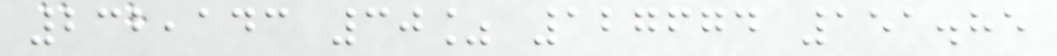232,143 30% 127674 151.85
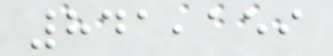841,159
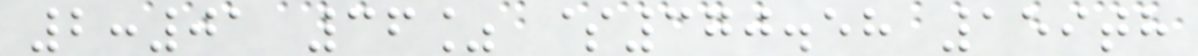2:01 36% $370.58 159th
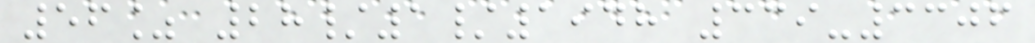56% 28/1/1948 339-3306
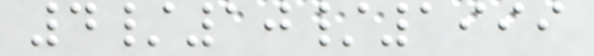4/10/1999
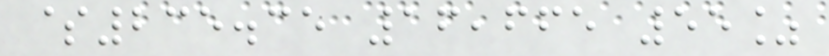$235.35 16,665 55%
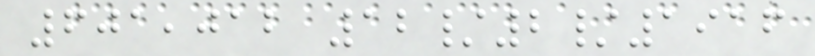601,012 12/2/1916
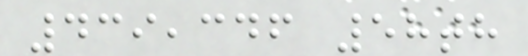439,346 58th
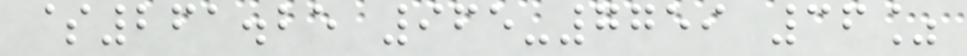$261.25 965-7759 36%
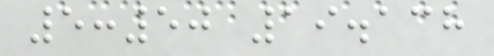5:50 19.138
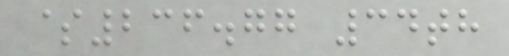$236.77 34th
